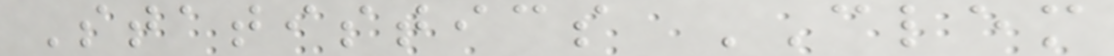Statistics CLEM
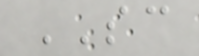SC
